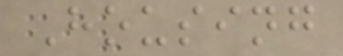Housing
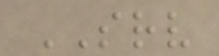SRV
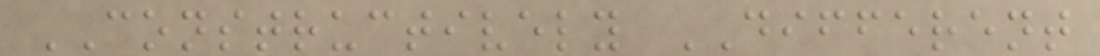CONSTRUCTIVELY DIFFERENT
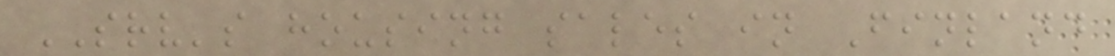SRV's housing sales in Finland
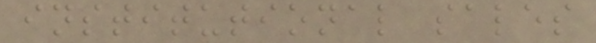institutional sales
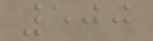500
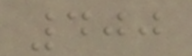400
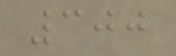300
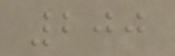200
